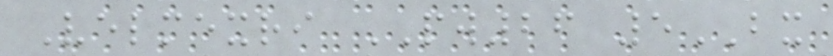Velmexri PW26 5BX
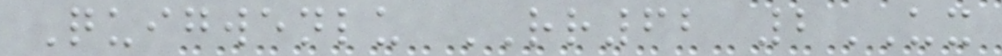Quigwenlu RR62 2UX
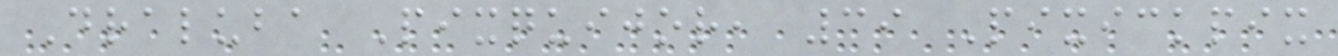Draluba Pixquijor, 39 Pixickpix
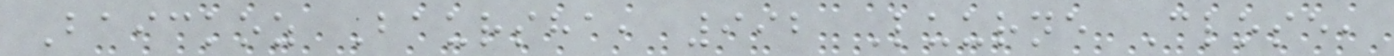Baickoz Baursha, 992 Luurne Close,
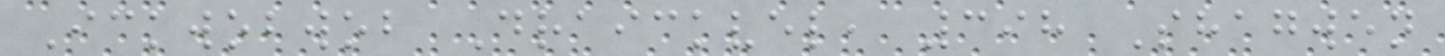Ickwobwob Draickvel, 398 Shagwen
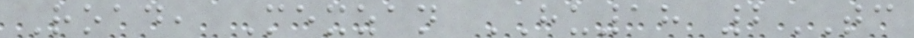Road, Mexzan HU18 2TC
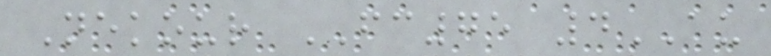Nekour FC75 4AU
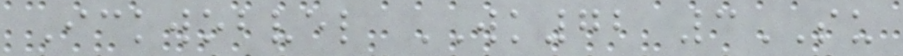Ickwobvel WK72 3SU
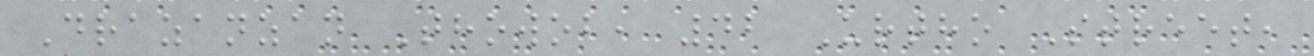Drazanzan Thowob, 42 Urtho Street,
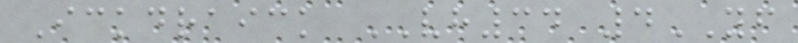Ickdraick VH34 4YF
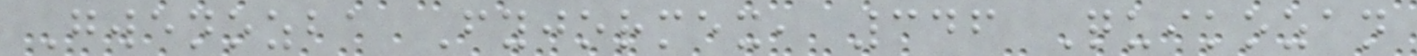Gwenozba Fyjormex, 346 Quikozan
